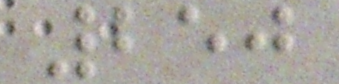250
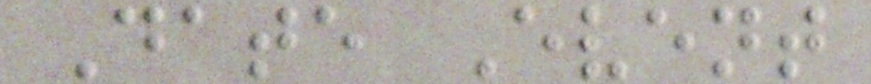Date Event
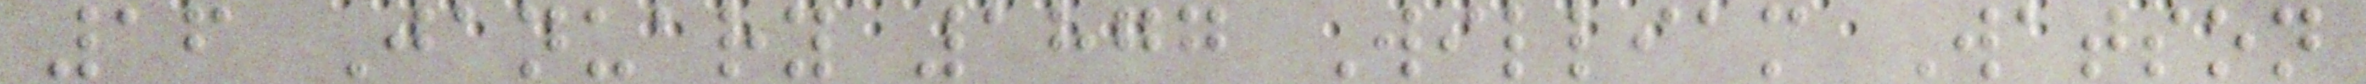16 January 1877 William Watson
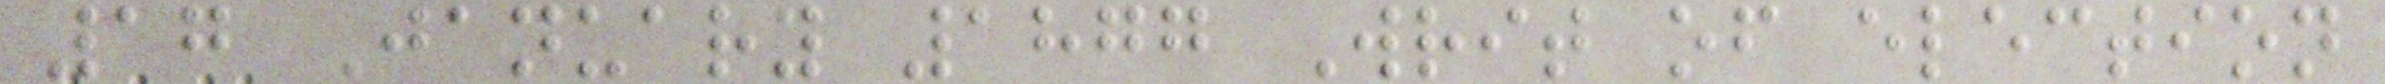17 January 1877 Writ of election
